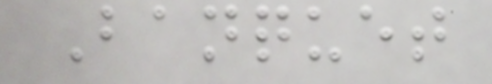Banquet
